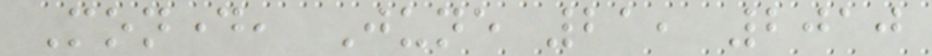Monday, June 21, 2010
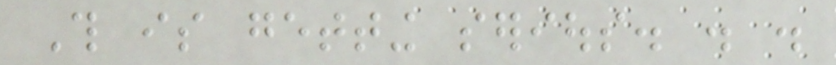This is getting serious. . .
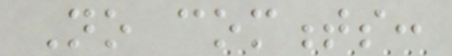No comments:
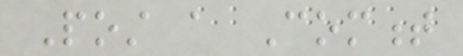Post a Comment
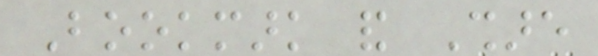Bookmark and Share
